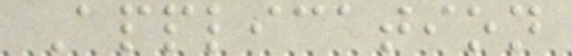Application
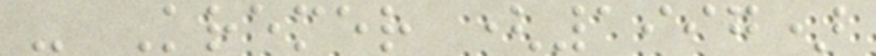- Kremer (1997)
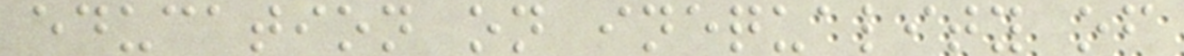education on inequality of
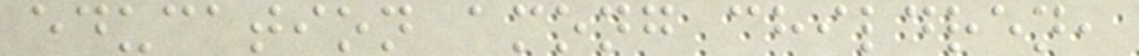education among children,
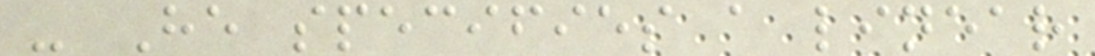- He specifies a linear
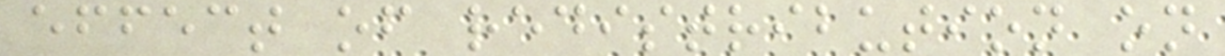effect of redistribution on
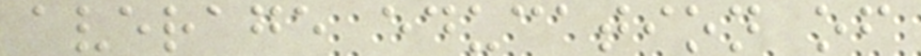average education of
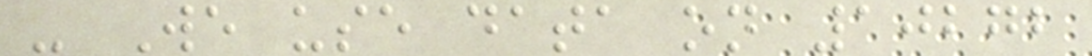- We use data on 10272
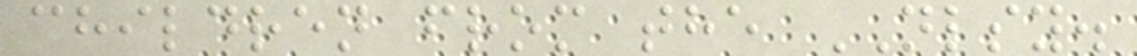children from the NLSY.
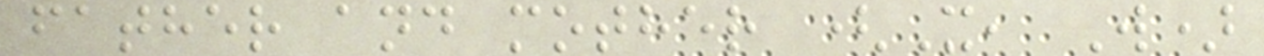father and mother (X, W)
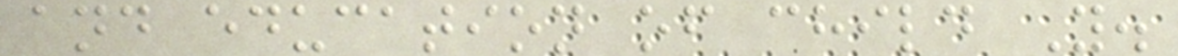and education of child Y.
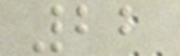22
